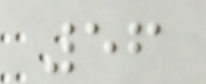56
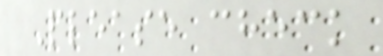Please check
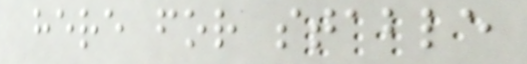here for stable
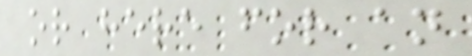or here for an
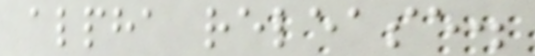alpha release.
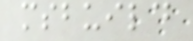msbuild
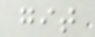git
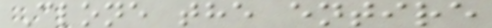Clone the entire
